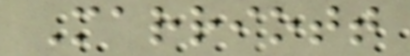Marriott
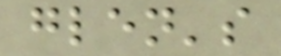glen's
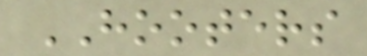HOOTERS
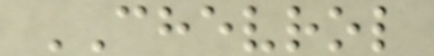CHEVROL
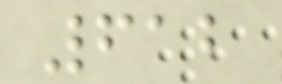612
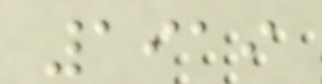1919
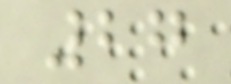27
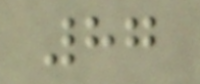87
